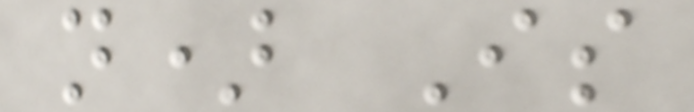n) Is
